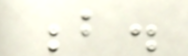b.
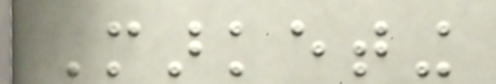Marketing
